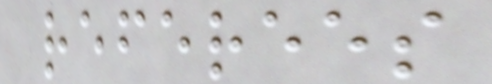referees
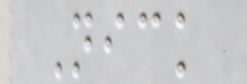Nick
